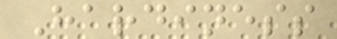Hardiness
